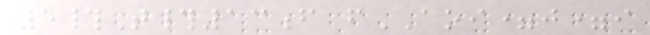5#T#13f fAOI=j=i
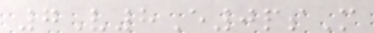7V8E0psM
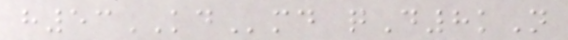h53KDmd qD8kN
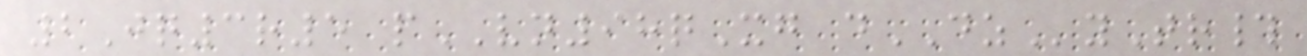2Jq3r5 pVN98qXg dDZyTr#
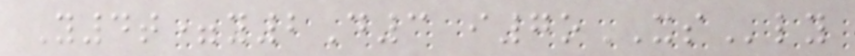Y4t=y2D3 i7oXSly
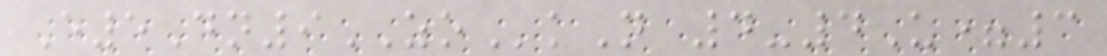E5Dn9ZOkN 4-4U=3
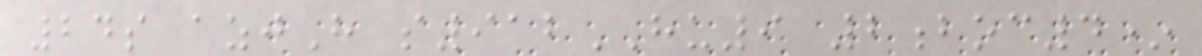24s azjH s912HU9 2boc4*
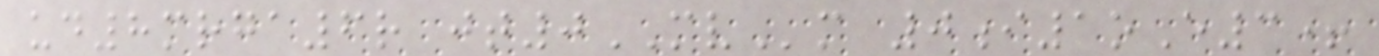ud8mrga6r jt0MVm 0i1oE3+
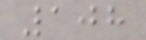108
